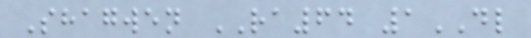Shagwen RA64 1DL
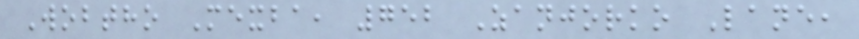Wobtho Mexba, 752 Zanjorko Lane,
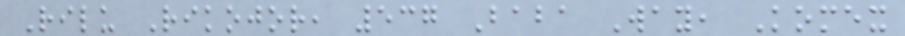Rilu Rikojor, 537 Baba Way, Komex
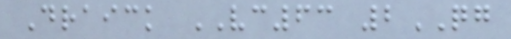Draick VC63 2QG
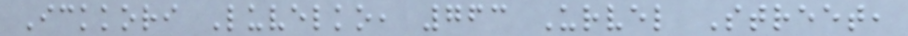Ickkori Luvelko, 763 Urvel Street,
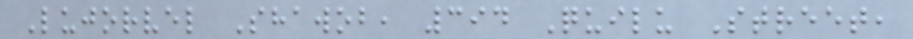Lujorvel Shawob, 394 Quilu Street,
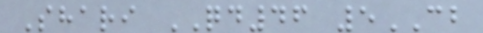Shari QD46 5CB
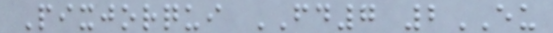Pixjorqui FD7 2EU
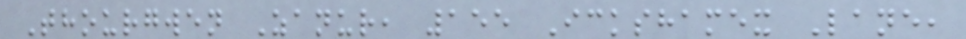Thourgwen Zanur, 155 Ickshamex Lane,
